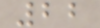22
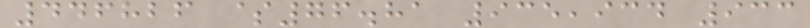446826 $76.81 935,934 933
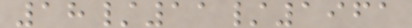18/11/1961
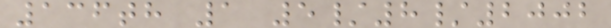136th 1 5/8/2002
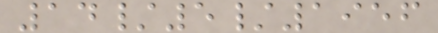14/5/1956
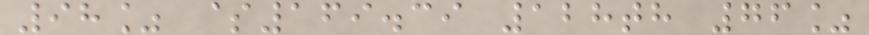98% $169.39 128th 76%
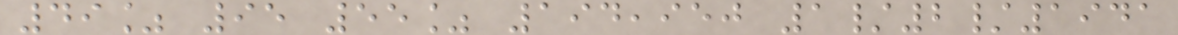49% 95 55% 194,950 1/2/1941
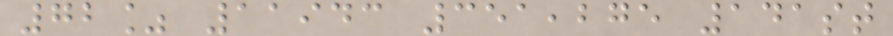72% 11943 351,275 141st
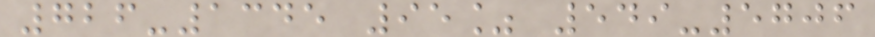726-1345 95% 549-5706
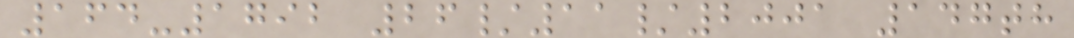164-1792 26/11/2001 147th
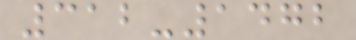312-1472
